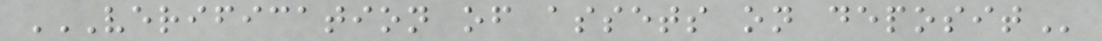VERIFICATION OF ASSETS ON DEPOSIT
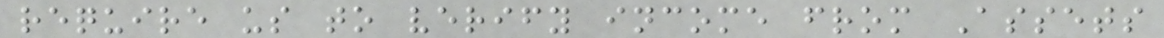require us to verify income from Assets
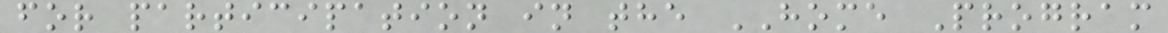for participation in the HOME Program
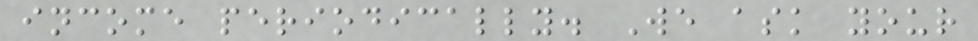income periodically. We ask your
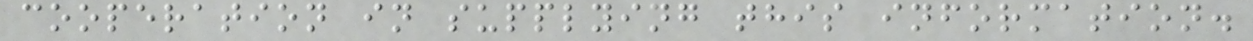cooperation in supplying this information.
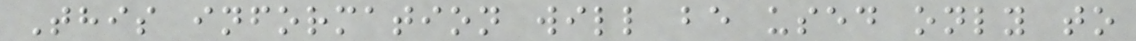This information will be used only to
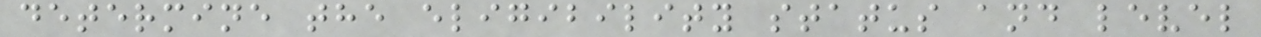determine the eligibility status and level
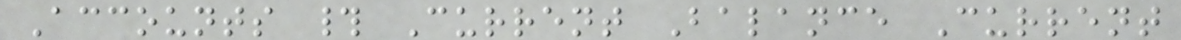Accounts # Current Balance Current
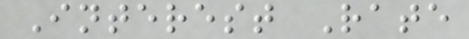Interest Rate
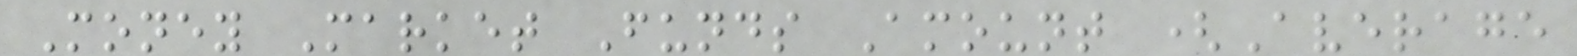Money Market Funds Amount (Average
